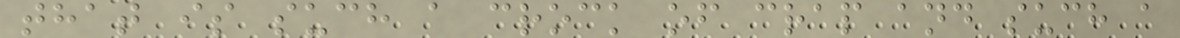that is such a crock of crap and such a
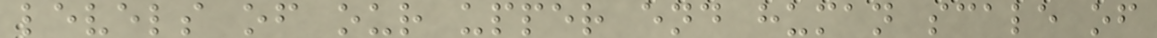levels of our upper end human scale of
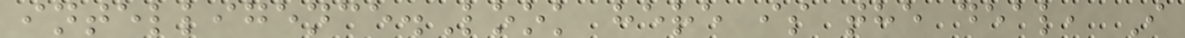intelligence.Look here is the deal, I
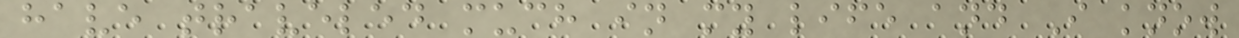have traveled much in my life and I know
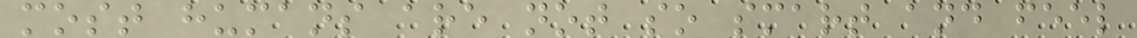most humans are not so smart and feel
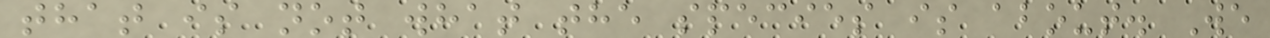that is not what the species is about. We
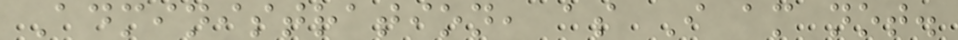Administration, as I am not.
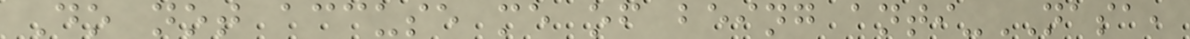Do not accuse me of being anti-NASA,
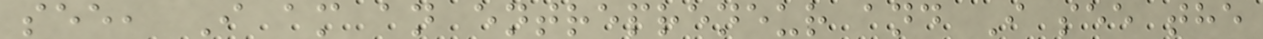see, I am an entrepreneur and I see the
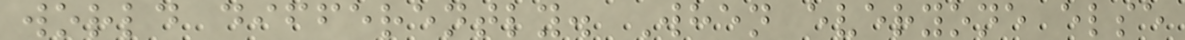world differently. When everyone else
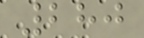280
